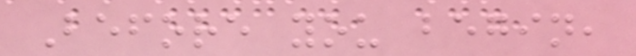Before you begin,
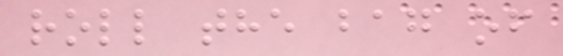roll the bag of
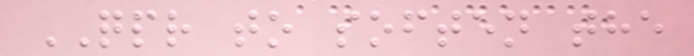QPR to soften the
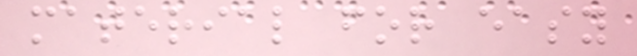material for easy
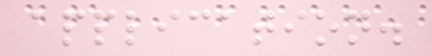application.
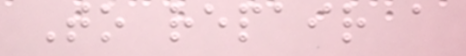To repair a
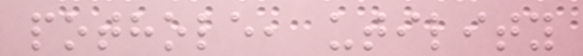pothole, utility
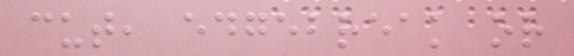cut, edgebreak or
